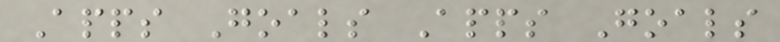Apps Goals Apps Goals
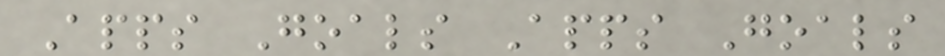Apps Goals Apps Goals
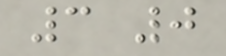3 0
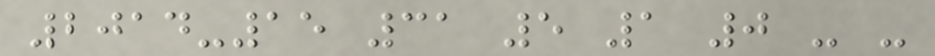2014-15 31 5 1 0 - -
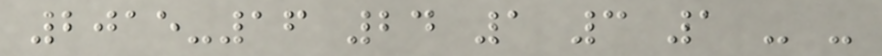2015-16 24 1 3 1 - -
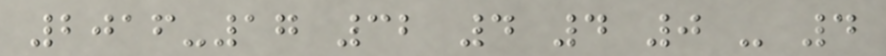2016-17 32 4 4 0 - 4
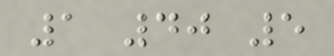1 40 5
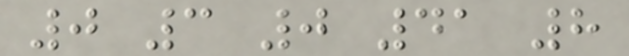0 3 0 41 8
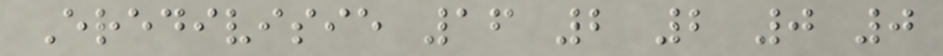Eredivisie 16 2 2 0 0
